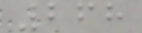268
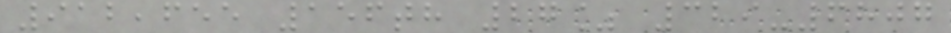912,655 156th 27% 329-6807
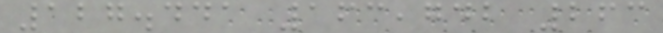127.441 163,742 263
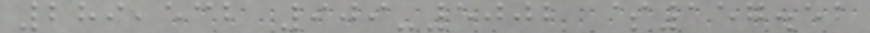289,532 909-5002 $157.52
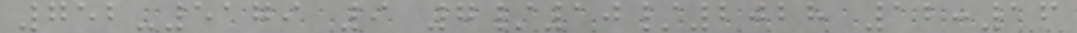752-5179 9 7/10/2028 12:16
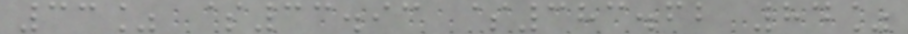33% $33.93 $383.62 84%
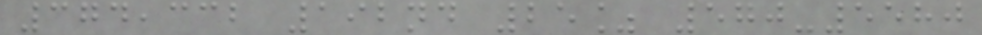374,332 192nd 25% 570-5580
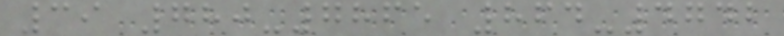39 780-7865 864-4742
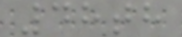48th
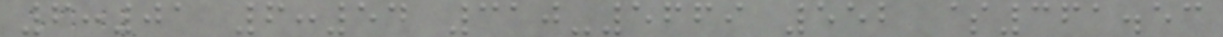6:01 6:54 310-5669 552 $361.53
